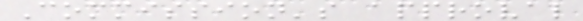Commission's approval
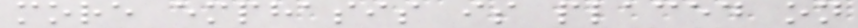more emphasis is placed on
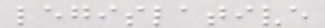legislative
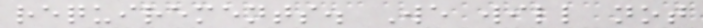requirements. We will not
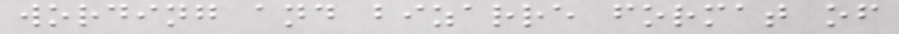wording and bizarre format of
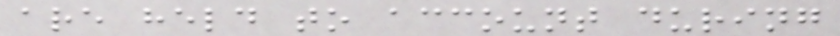are held to account during
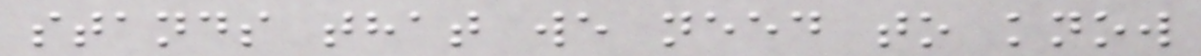stands that we need to know
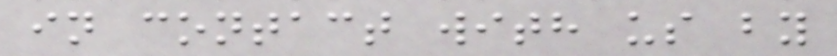in contact with us by
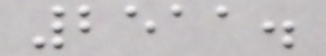2511.
